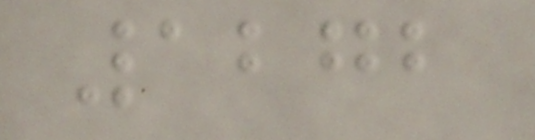1272
